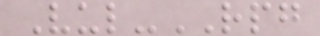Vul-RPG
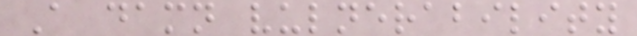A damn vulnerability
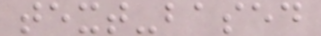text-based
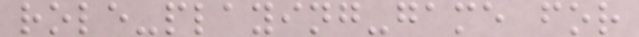role-playing-game for
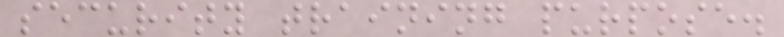security training purpose.
